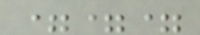===
